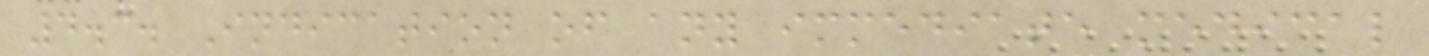4.3. Indication of any immediate medical
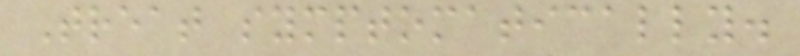Treat symptomatically.
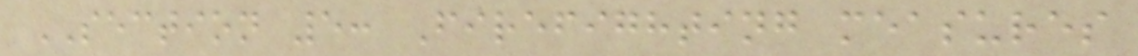SECTION 5: Firefighting measures
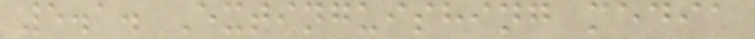5.1. Extinguishing media
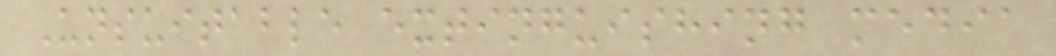Unsuitable extinguishing media
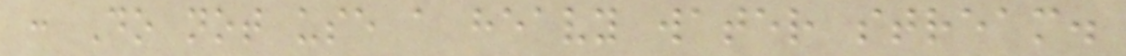: Do not use a heavy water stream.
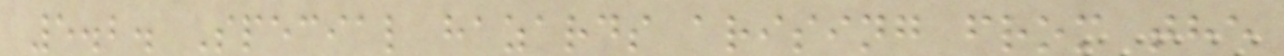5.2. Special hazards arising from the
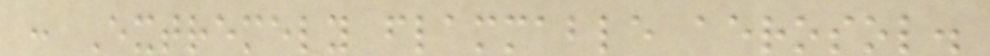: Extremely flammable aerosol.
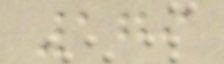179
